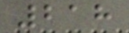218
